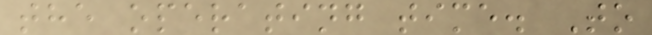the operating time. To
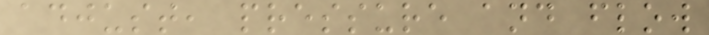adjust, pressure and flow
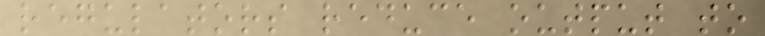regulators reduce output to
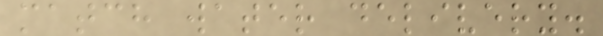match water delivery.
